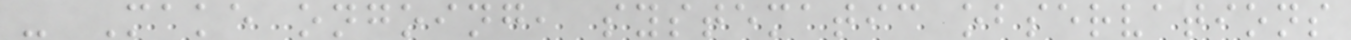- Make ongoing, systematic observations
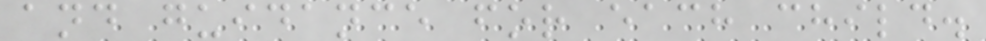and guidance for each child.
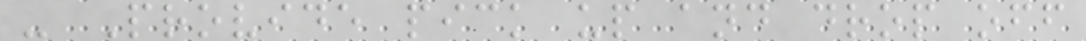- Provide pick up and drop off
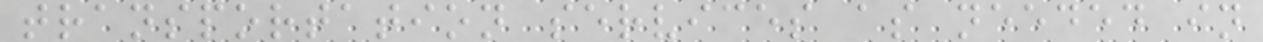transportation services as needed in
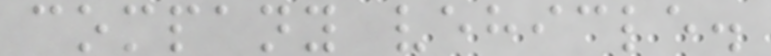company vehicle.
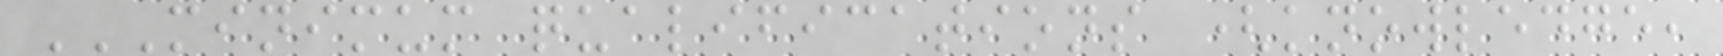MINIMUM QUALIFICATIONS (KNOWLEDGE,
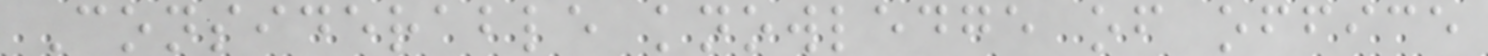Considerable knowledge of office
